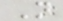N
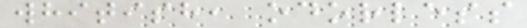whitish, odorless
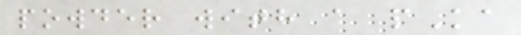powder with a pKa
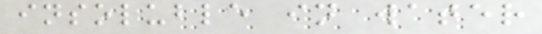insoluble in water
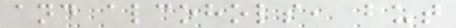and alcohols, but
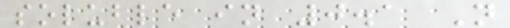soluble in 0.1 N
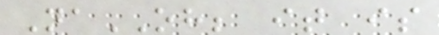NaOH; it is
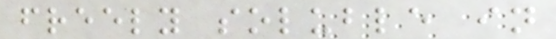freely soluble in
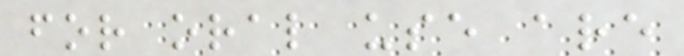for oral use are
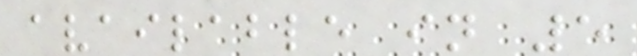available in 5
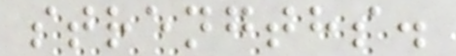strengths.
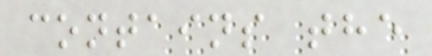contains the
